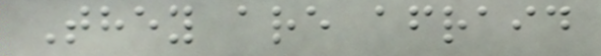They are afraid
